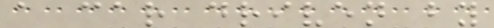a car driven by
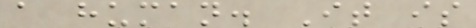a human. It is
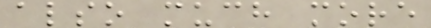also much more
